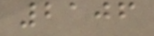2106
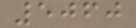5060
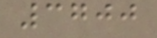3700
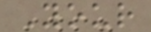Your
